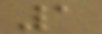1
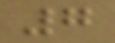7
